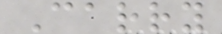Carry
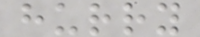hurry
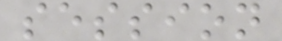session
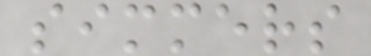simmers
